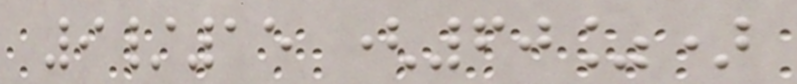9/15 (60%)
